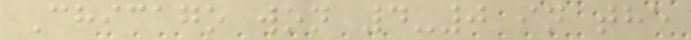Chicago won 4-0 in the
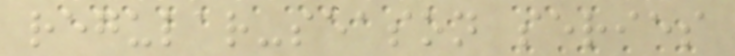regular-season series
